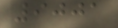9001
